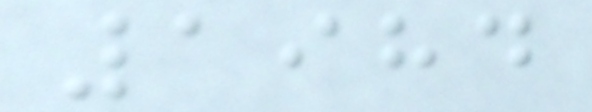1984
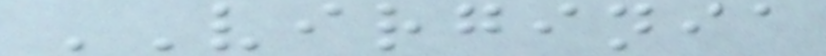VIRGINIA
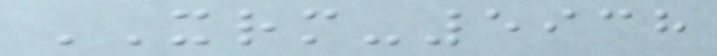XRM-5938
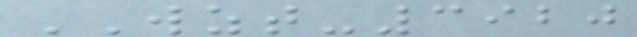WZT-3920
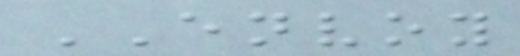ENVOY
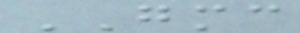GMC
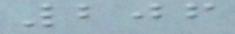206
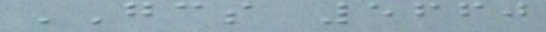GCS 5660
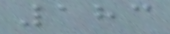183
